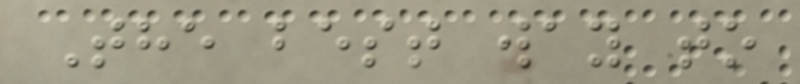The best way to
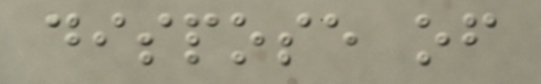dispose of
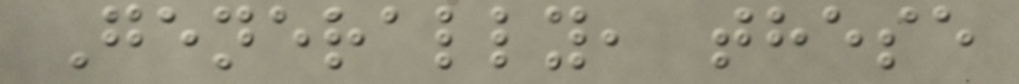Generally, these
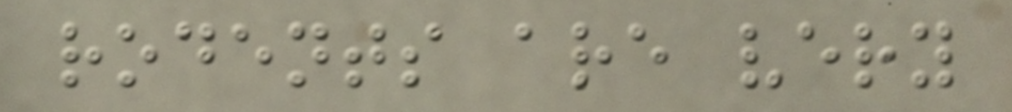rodents are very
